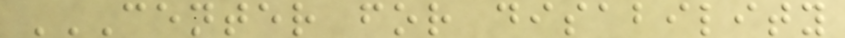CENTER FOR DISABILITY
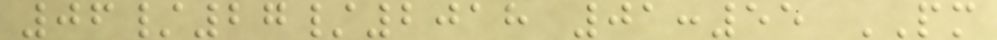06/27/2018 01:55 PM
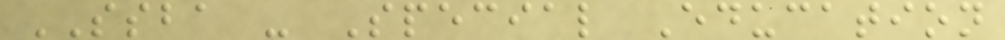SSBA - Special Education
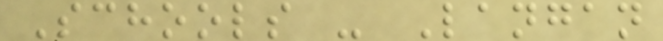Schools - Langan
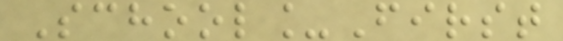School_First
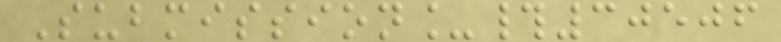Submission_#30506
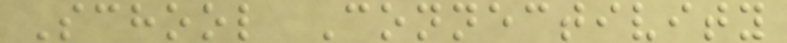School Connectivity
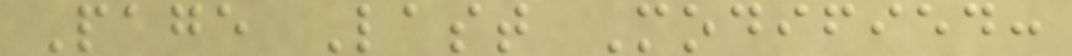Page Last Modified:
